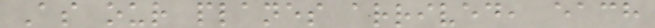As our planes arrived, each
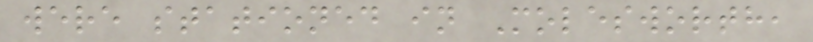were stationed in Molesworth,
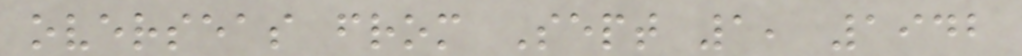overseas from Sept 1, 1942
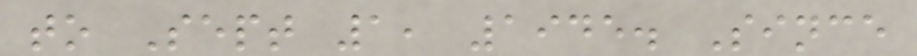to Sept 1, 1945. Since
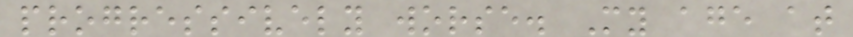progressively worse. My age at
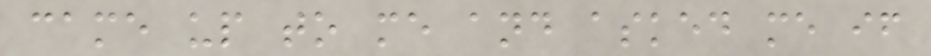came up to me and asked me if
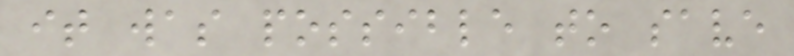it was possible to save
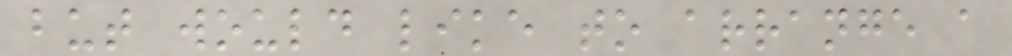but would like to arrange a
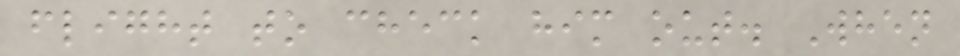flight to check him out. When
